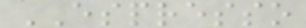ESPRESSO
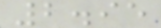2.95
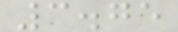3.75
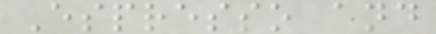Espresso and
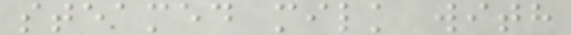steamed milk with
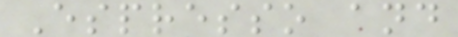Espresso and
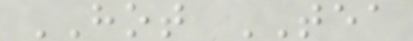HOT TEA
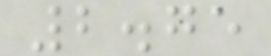2.75
